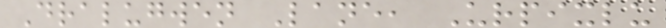Dralugwen Lane, Urpixlu
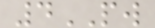4PW
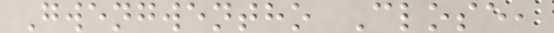Gwengwentho Close,
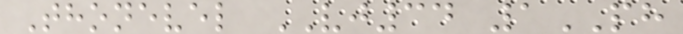Thonevel VJ34 1PH
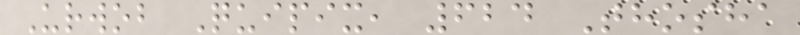Urwob Quipix, 624 Thosha
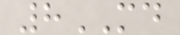8MD
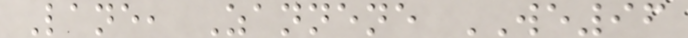Lane, Zannene WE96
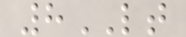8LT
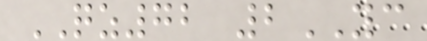QZ72 2YC
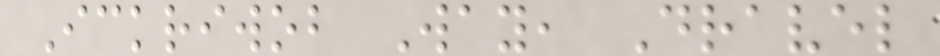Ickriwob Way, Dravel
